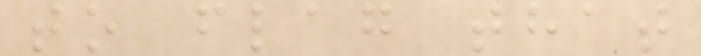to flag that
